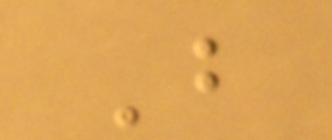B
